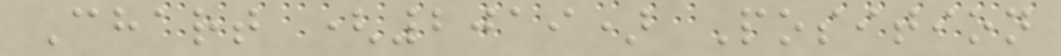Chart (2019) Position
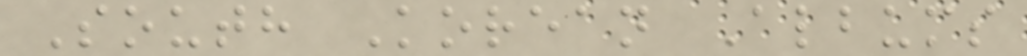South Korean Albums
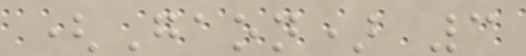(Gaon) 3
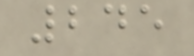245
